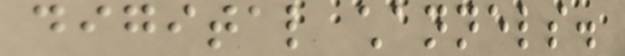digital channels.
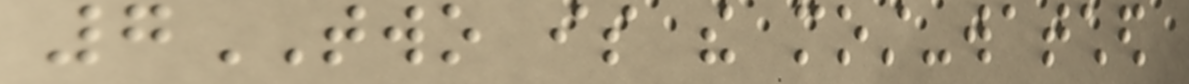7TWO is the most-watched
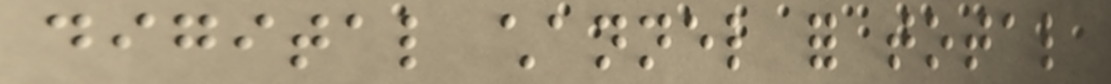digital channel for total
